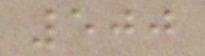500
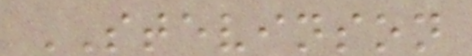STEVINSON
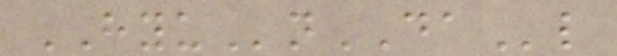HYUnDAl
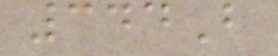344B
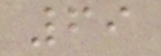69
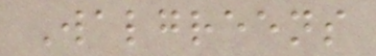Walgreens
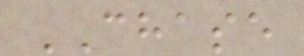CHASE
